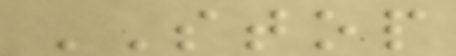STOP
